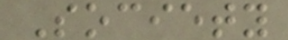Society
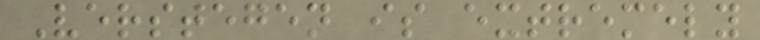Verstegen is extremely
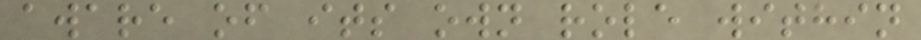aware of its own role within
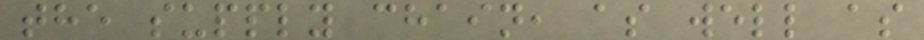the supply chain, as well as
